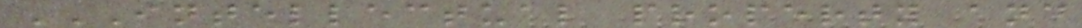INTELLECTUAL PROPERTY AND
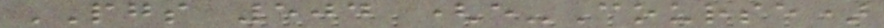PGS 504 (e-Course)
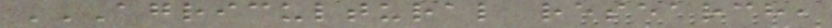AGRICULTURAL RESEARCH,
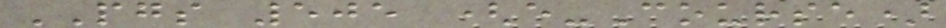PGS 505 (e-Course)
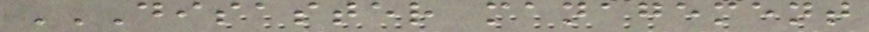DISASTER MANAGEMENT
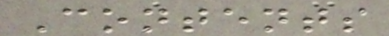Contents
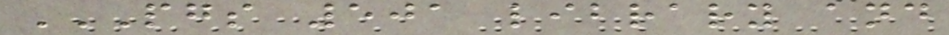PGS 501 LIBRARY AND
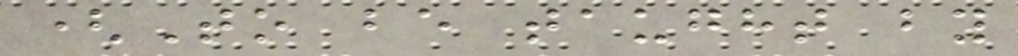(To be taught by
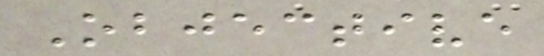Objective
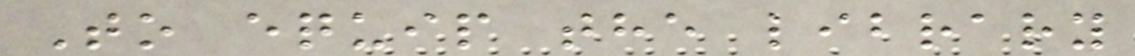To equip the library
